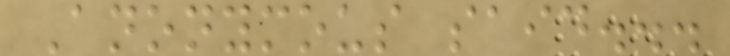Anonymous said...
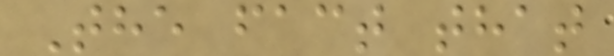The fact that
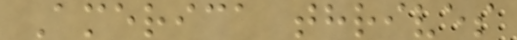America thrives
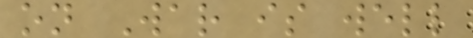on War is well
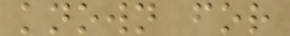known for
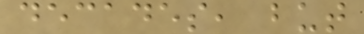decades, but
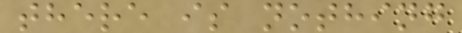there is nothing
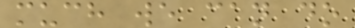much we can do
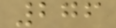276
